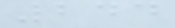244
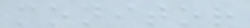monitor
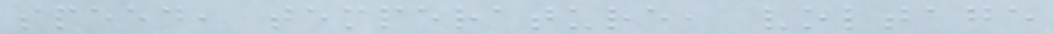speed, temperature, voltage
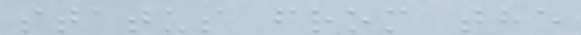status from the
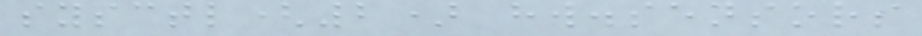sysctl(2) hw.sensors
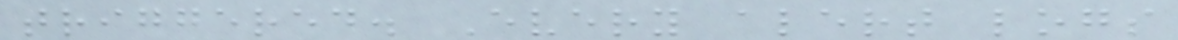triggered. Every alert logs
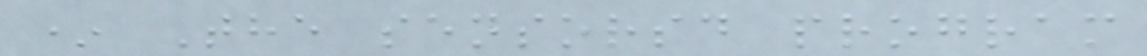* The sensorsd program
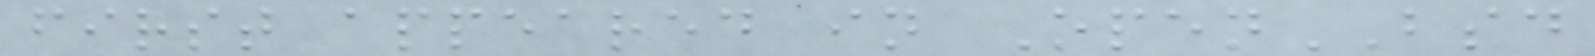first appeared in OpenBSD
